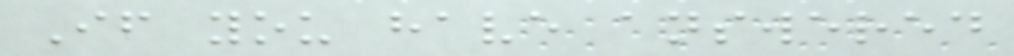If you have answered
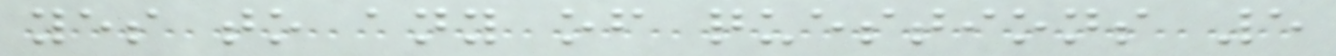yes to any of questions 5
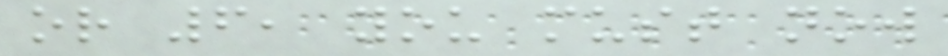or 6, you must now
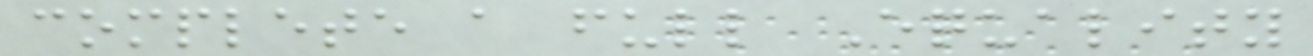complete a full Equality
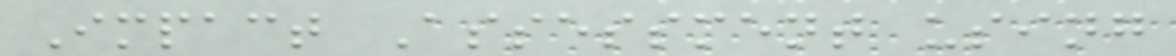Impact Assessment using
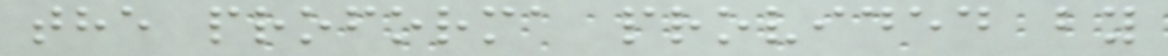the proforma provided by
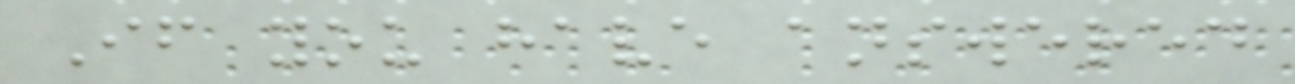If you have answered
